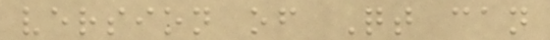version of Qt can
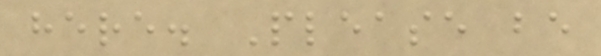here. Please be
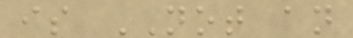is NOT an
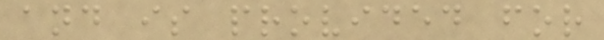and is provided for
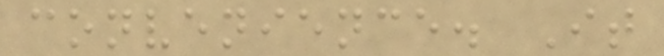convenience. It
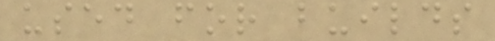used for builds
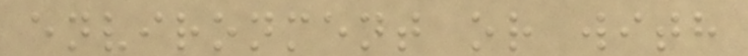environment or with
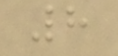8
